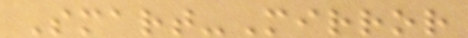Smart-Mirror
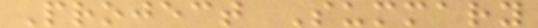Project Summary
